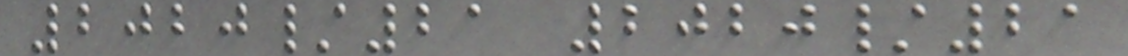2020/21 2020/21
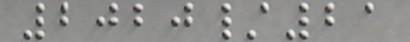2020/21
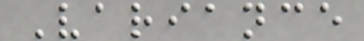Variance
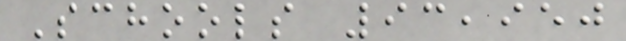Schools 93,950
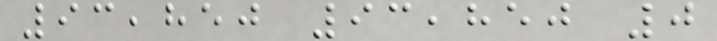93,850 93,850 0
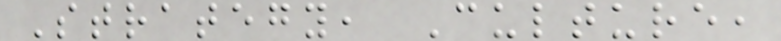Strategy, Culture,
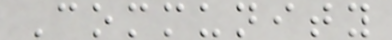Community
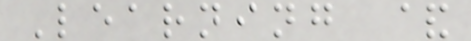Learning &
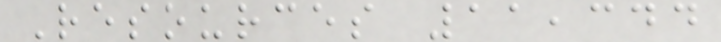Resources 11,344
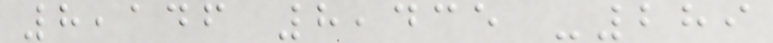8,146 8,435 -289
